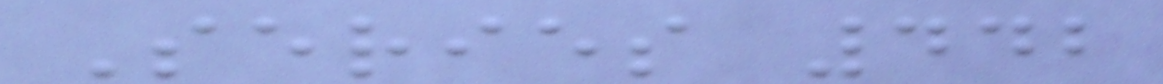Series 442
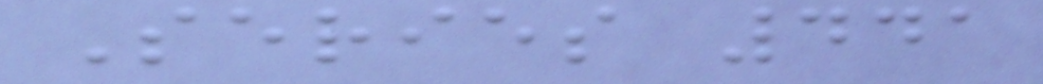Series 441
